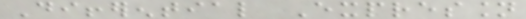Differential Expression
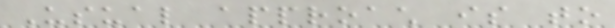Usual approach is to
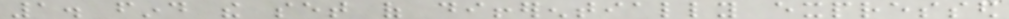1. find the set of differentially expressed
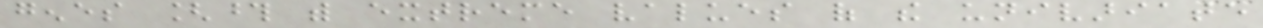genes [those with extreme values of the univariate
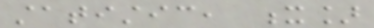statistic, x]
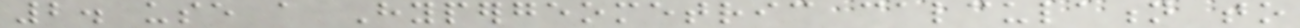2. use a Hypergeometric calculation to
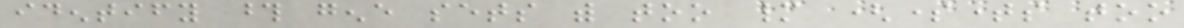identify those gene sets with too many (sometimes too
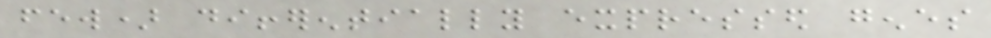few) differentially expressed genes
